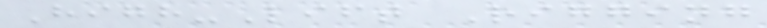High-Lift Rigging
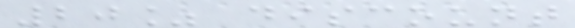20% discount
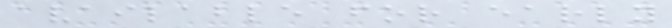available for early
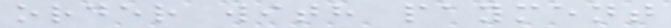order with payment
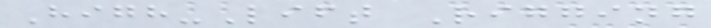High-Lift Rigging
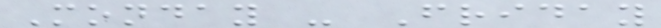Monday - Friday
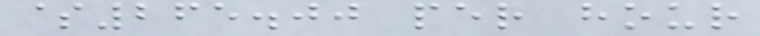$265.00 per hour
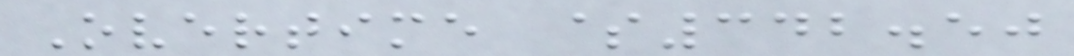Overtime $342.50
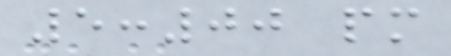5:00 pm
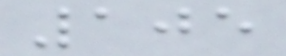105
